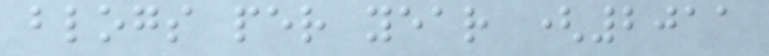blogs per year (2011
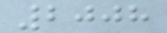2008
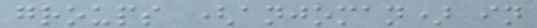groups (anjoman) in
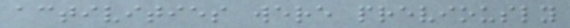activities were previously
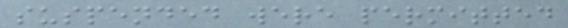suspended were permitted
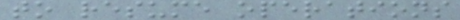to resume operations
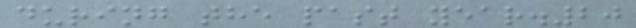during the past year.20
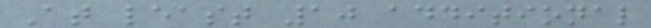At least 10 additional
